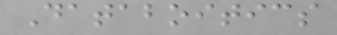Databoitics
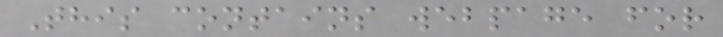This contains webpage for
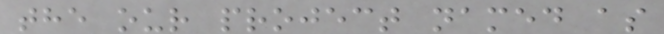the our project named as
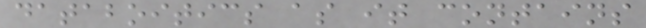databoitics as it contains
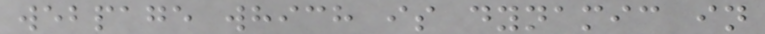webpage which is dynamic in
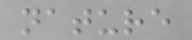nature
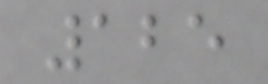125
